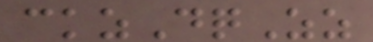ckzDqZz
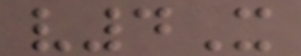v4X
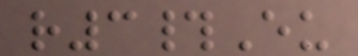r3#Eu
